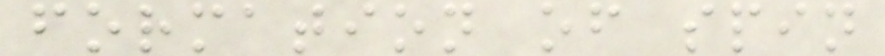formation of spin
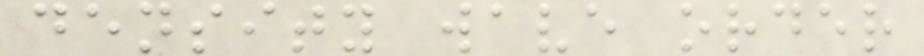density wave order
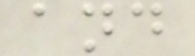and
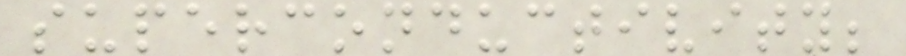superconductivity;
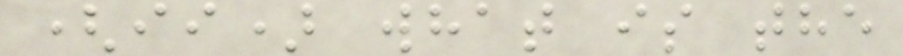(ii) what is the
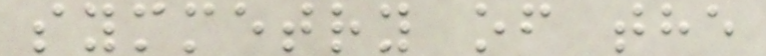symmetry of the
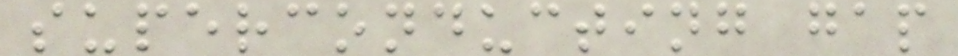superconducting gap
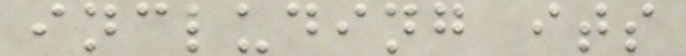including its
